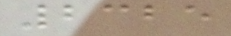2325
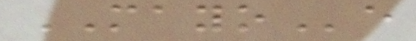MAYOe
